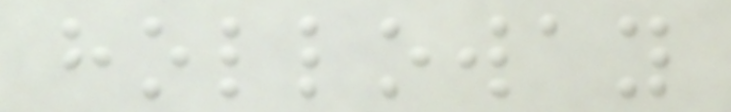holloway
